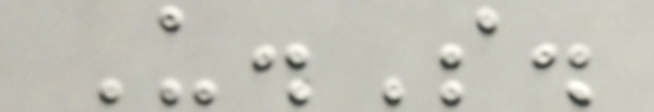U.S.
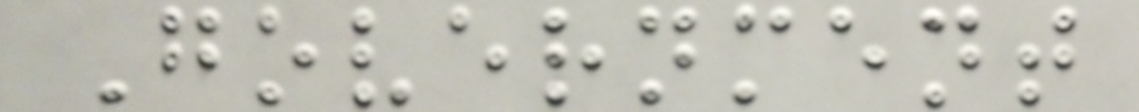Government
